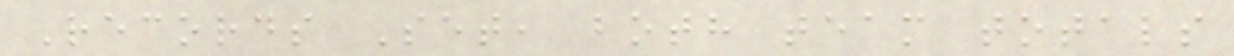Records Set, both team totals
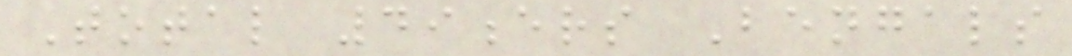Total 49ers Bengals
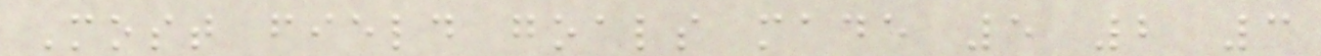Most field goals made 5 2 3
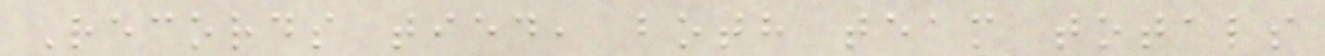Records tied, both team totals
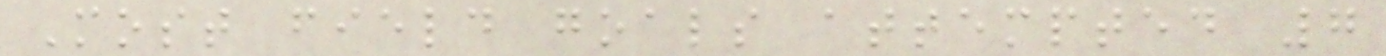Most field goals attempted 7
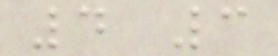4 3
